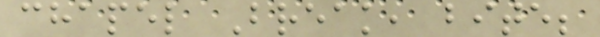chapel Break, bite;
